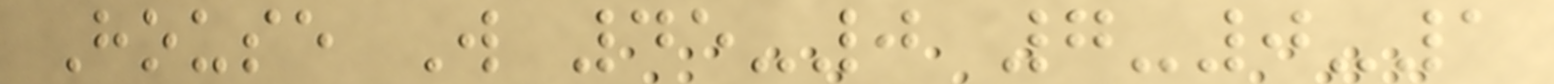House W 45-0 7-0-1
